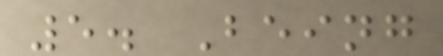5. Being
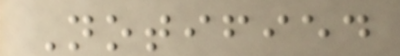Notified
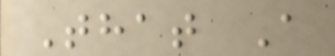That A
